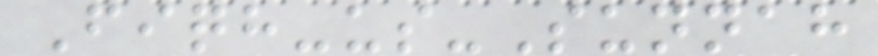Fiqh-us-Sunnah
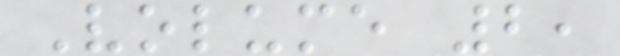Volume 2,
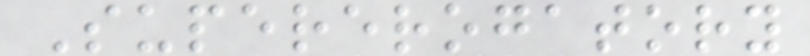Supererogatory
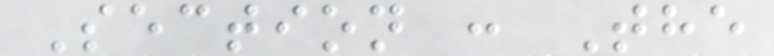Section : The
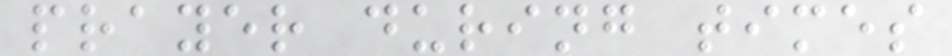prayer during times
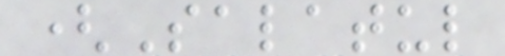(Salatul
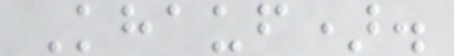Khauf).
